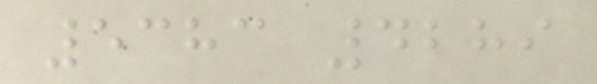5383 4289
